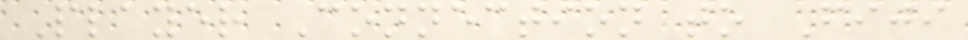Player Connection to Fiji
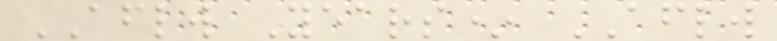AFLW Years* AFLW
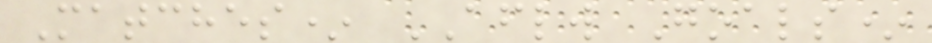Matches* AFLW Goals*
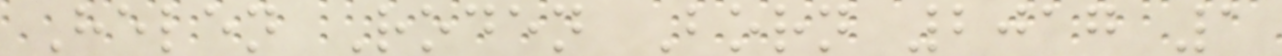Helen Roden Born 2017 1
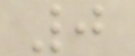0
